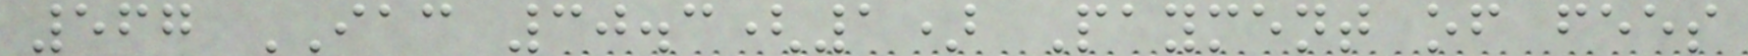567 IAC 30.3(1) Payment of fees
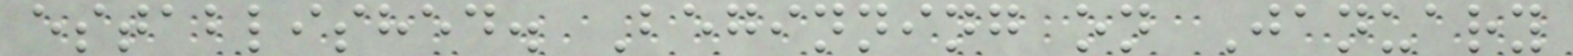established. Beginning on January
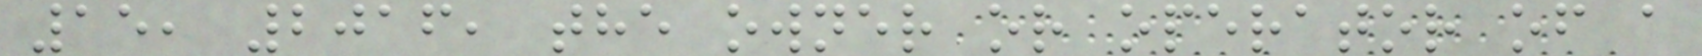15, 2016, the owner or operator of a
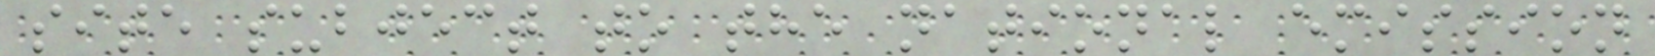site subject to the national emission
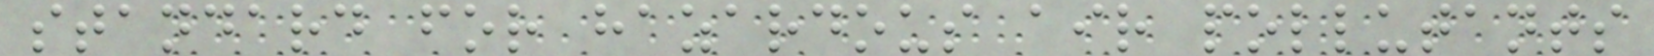standard for hazardous air pollutants
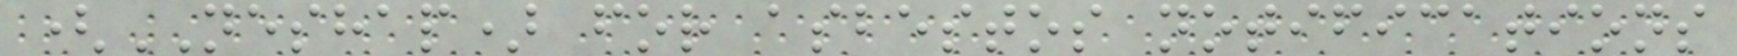(NESHAP) for asbestos notifications
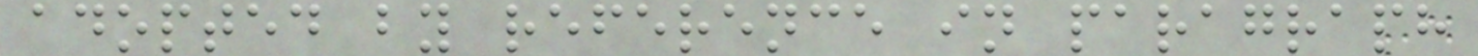adopted by reference in paragraph
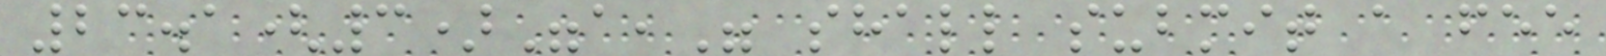23.1(3)"a," shall submit a fee
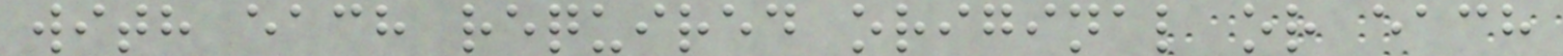with each required original or each
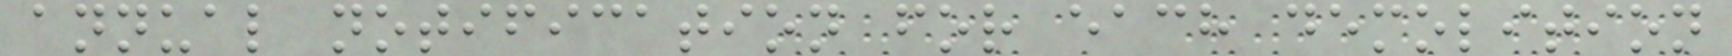annual notification for each demolition
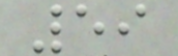59
